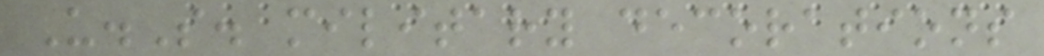U.S. military decorations
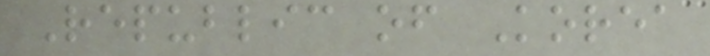Republic of Korea
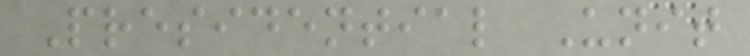Presidential Unit
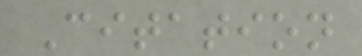Citation
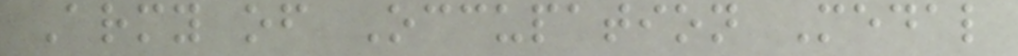Army of Occupation Medal
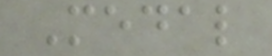Medal
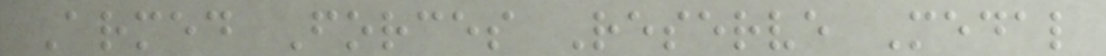Armed Forces Reserve Medal
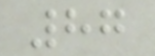87
